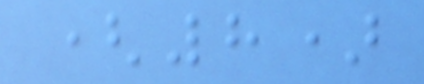(8)
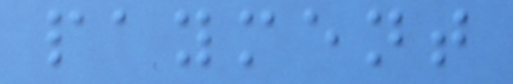payment
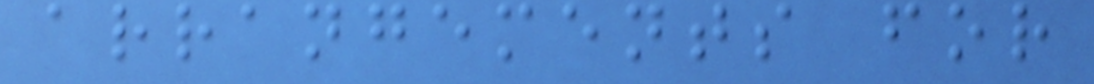arrangements for
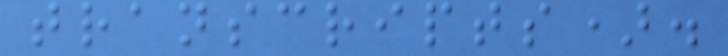transcripts).
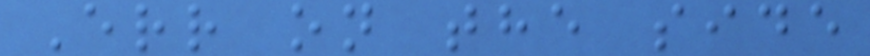Err on the side
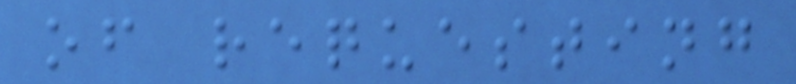of requesting
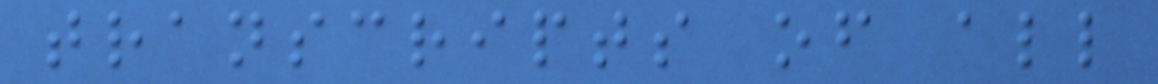transcripts of all
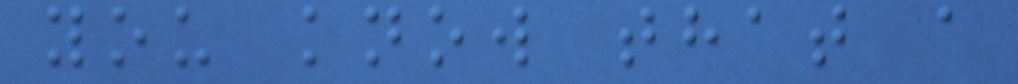you know that a
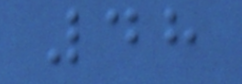48
